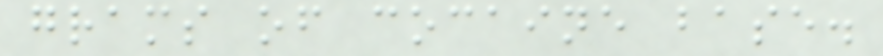grams of cocaine base.
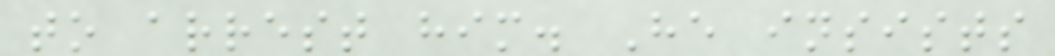to arrest him. He insists
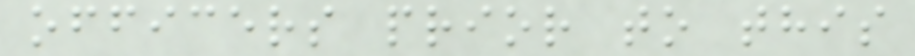officers prior to this
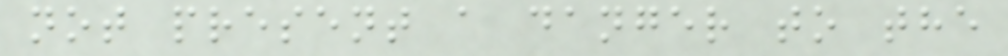not present a danger to the
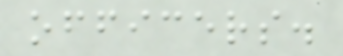officers.
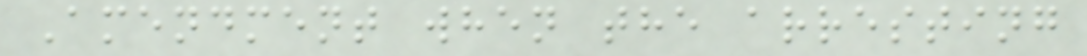Amendment when the arresting
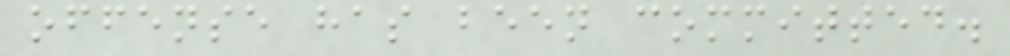offense has been committed.
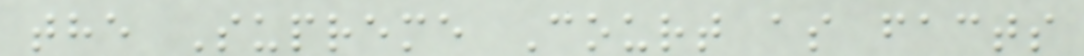the Supreme Court as facts
